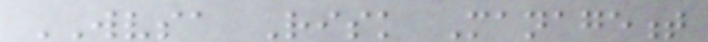WVSA Risk Management
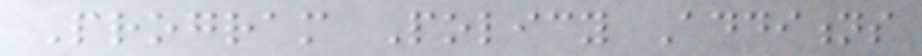Program Policy Additions
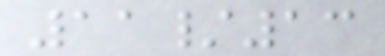11/13
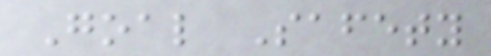Goal Safety
